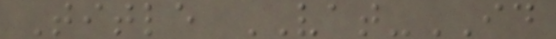Title VAT-ID
